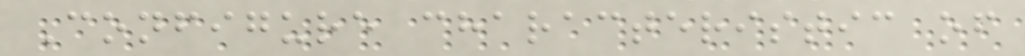Configure characteristic of
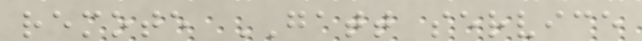remote GATT service
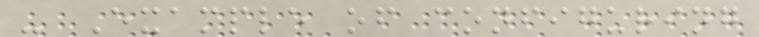- Example of configuring
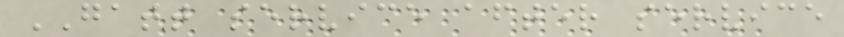GATT service after service
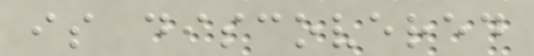is discovered
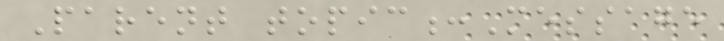Parent topic:Message
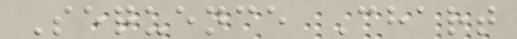Sequence Chart
